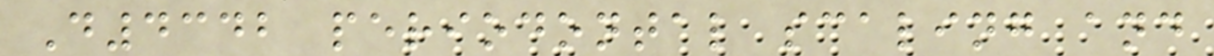D4342 periodontal scaling and
